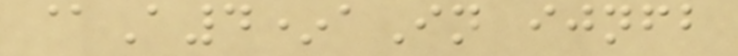@A4*aIn ijnfb
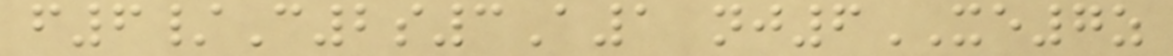f6/C2s3A1 nj6XE7z
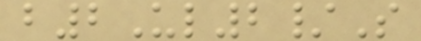b2Ul2/S
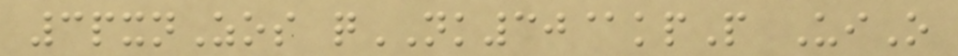3pxnZos qNK30@kpP UiO
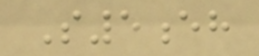S5eh
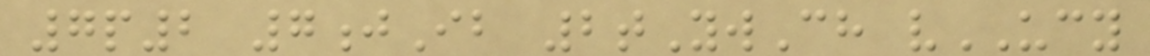7p2 7jIb 2tYwCh vUCY
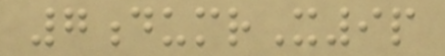7dumrX9p
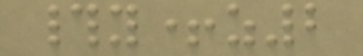#y+z2
